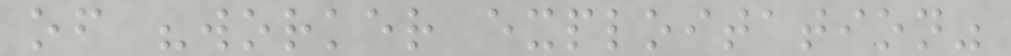of "worker exploitation"
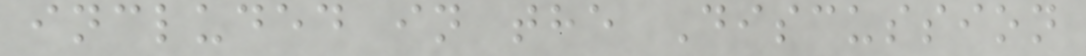included in the Discussion
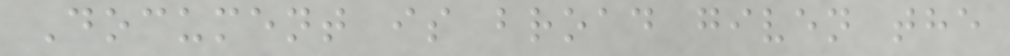Document is broad given the
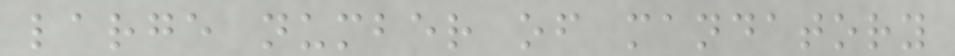large number of mandatory
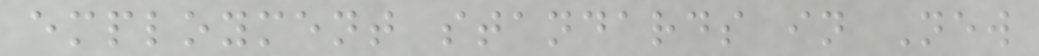employment standards in New
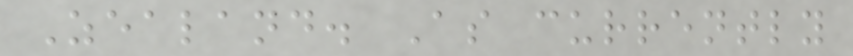Zealand. As currently
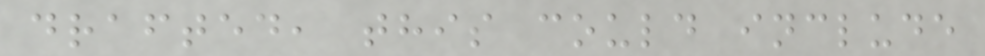drafted, this could include
